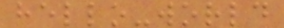hello-world
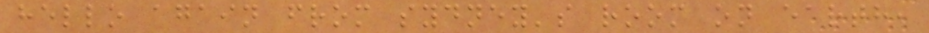hello again from sydney's room on earth,
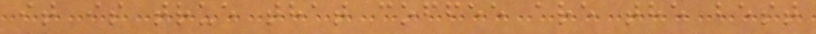it is true that coffee are the best
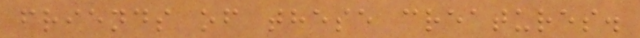friends of these creatures.
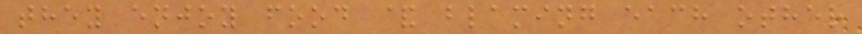they enjoy food & blaming each other
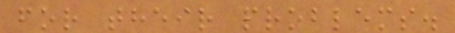for their problems.
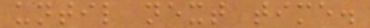until next time.
